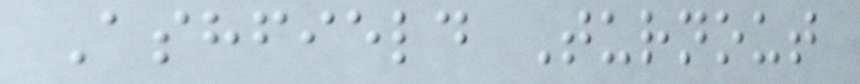Ashfield Turnout
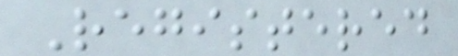Registered
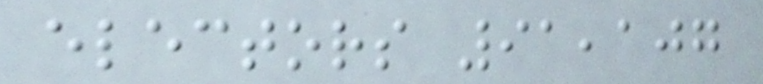electors 91,107
